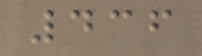436
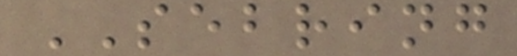SEBRING
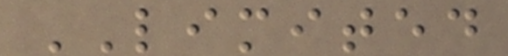LIMITED
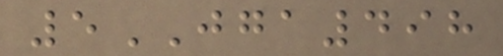5JGA498
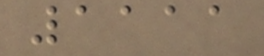1111
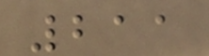211
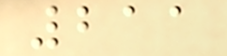211
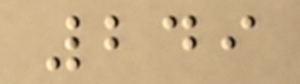249
